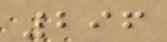296
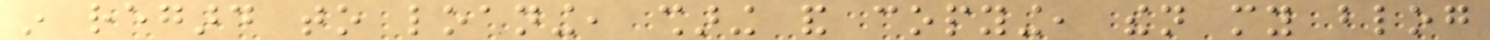in regard to loaning, sharing and copying, then my blog
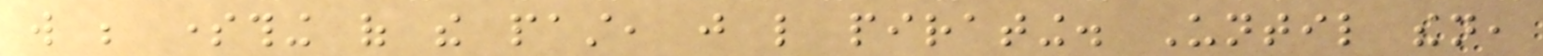will be something of the past, just like pirating. Until then,
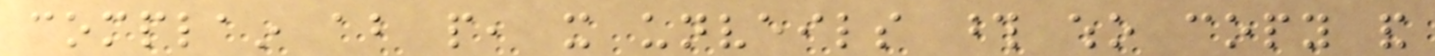complain about people, it unveils those who copy and
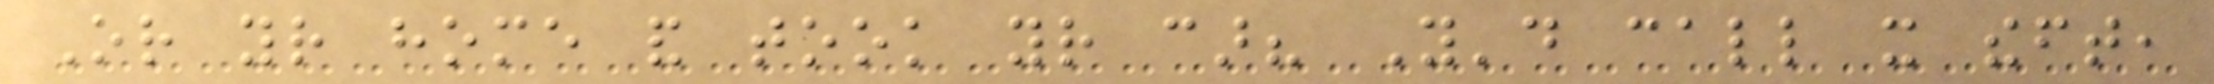Or your home and took your car? You'd call it theft,
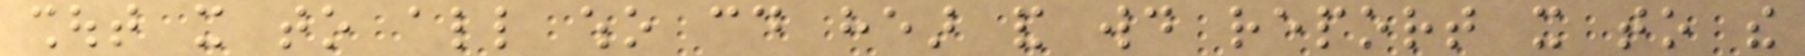shout it to all who could hear and would report it to the
